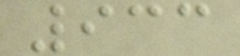933
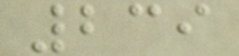239
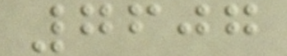7607
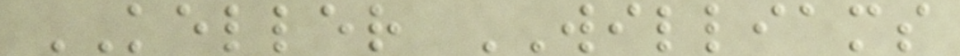KELLER WILLIAMS
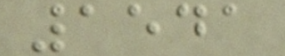1541
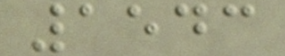1543
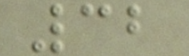32
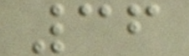36
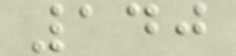140
